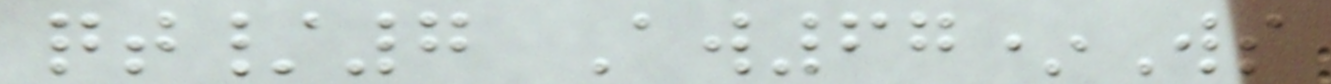qt/7 Aw67*Ws
